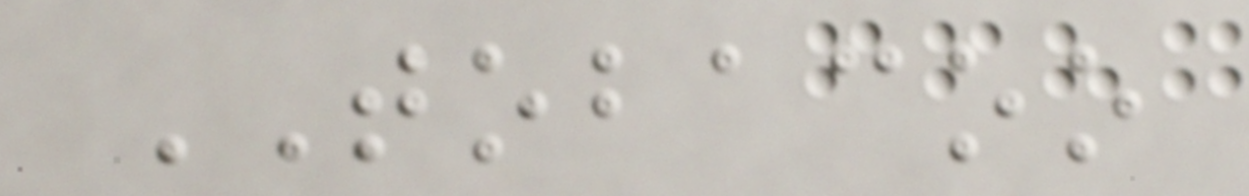TOBACOO
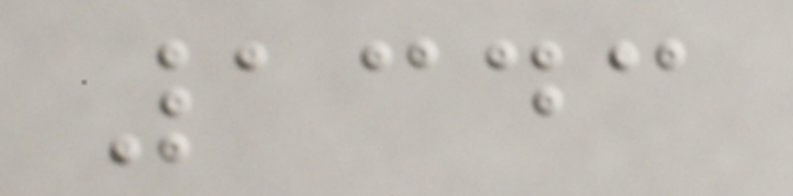1343
